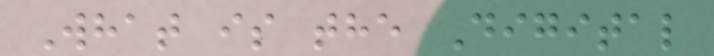What is the Digital
